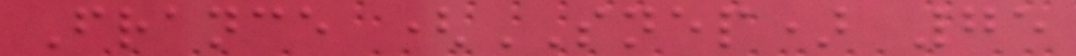France (SNEP) 75
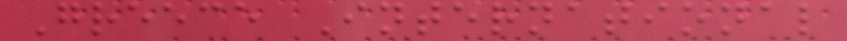Greece International
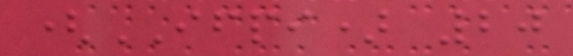(IFPI) 20
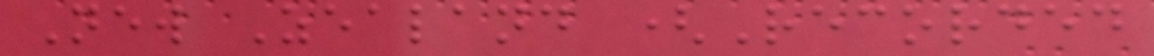New Zealand (Recorded
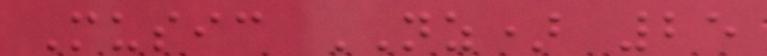Music NZ) 25
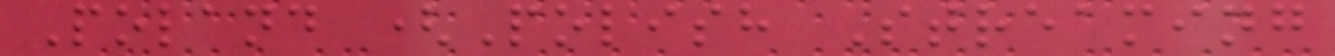Poland (Polish Streaming
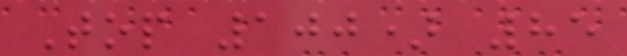Top 100) 85
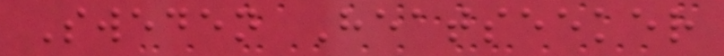Sweden Heatseeker
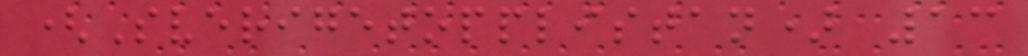(Sverigetopplistan) 13
